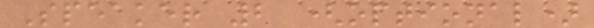Speaker 2 (optional)
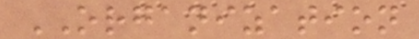ORGANIZATION
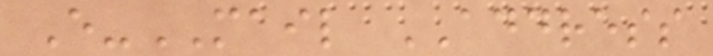E-MAIL ADDRESS
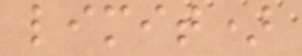limit)
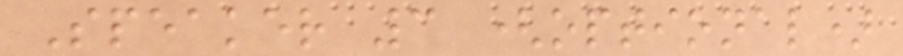Speaker 3 (optional)
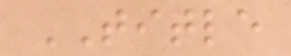TITLE
